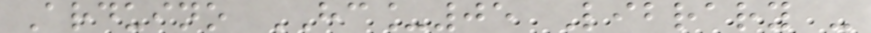Arduino HC_05 Library -
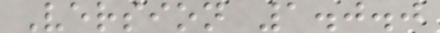Version 1.0.0
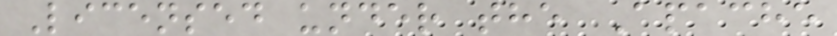Licensed under the Apache
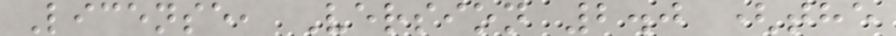License, Version 2.0 (the
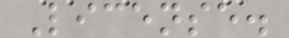License.
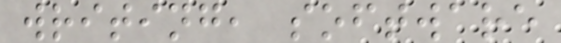writing, software
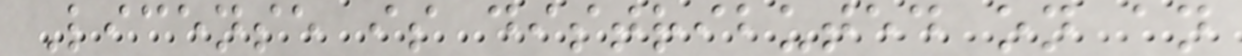License is distributed on an
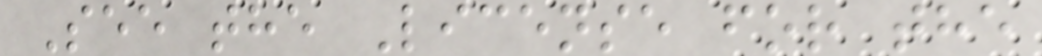See the License for the
